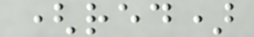(red)
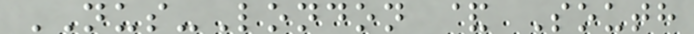NUS-London & South
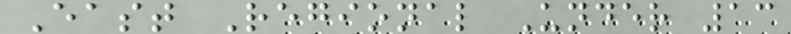East Regional Under 13
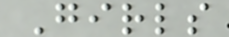Girls
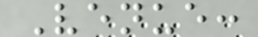Venue:
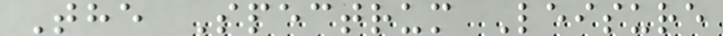The Spectrum Leisure
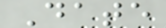Date
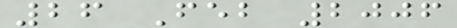26 Feb 2006
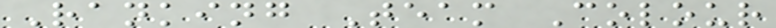Ranking Team Colour
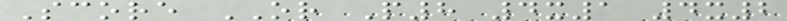Score OR P8 4x1 4x2
